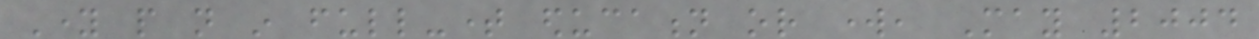Young people not in full-time education or work, May 2004
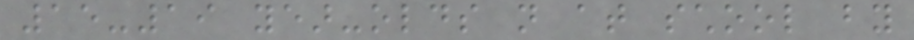15-19 year-olds not at school by
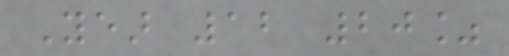Year 12 20%
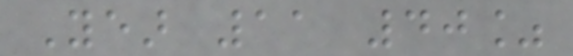Year 11 40%
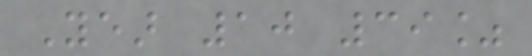Year 10 39%
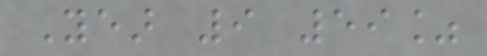Year 9 59%
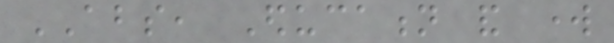ABS, Education and work
